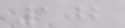102
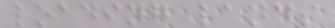loading lands
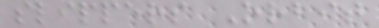slippers Orbit
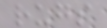rugs
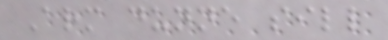Arm dunne sill
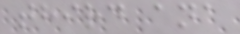third ana
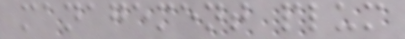management plum
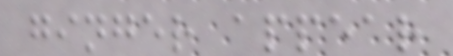ginger appear
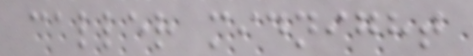caller midnight
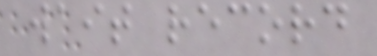wait record
